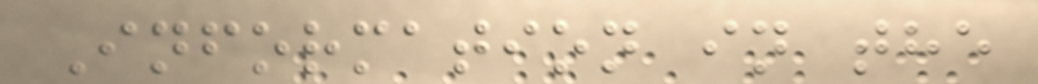Information in the
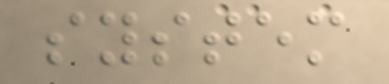system
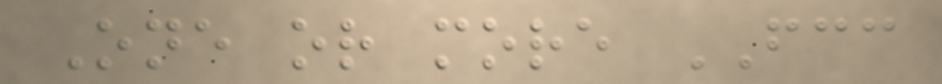One or more FCC
